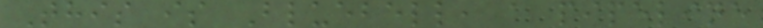This is Bluebell, a pipeline
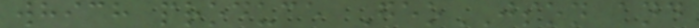which produce GeoJSON and
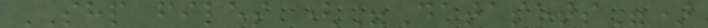SHP files ("Datasets")
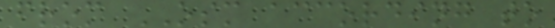from OSM according to
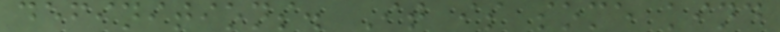definitions. It is some kind
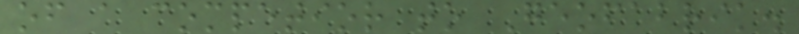of a competior to Geofabrik.
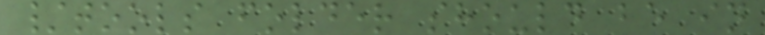/tools folder should be in
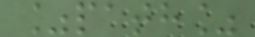%path%
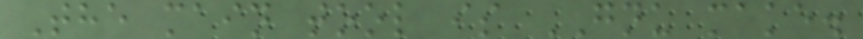The main tool is GNU make.
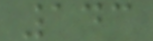143
